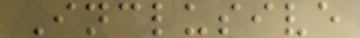Inclusive
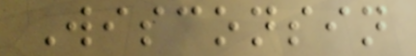Wisconsin
